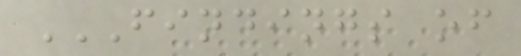FINDINGS OF
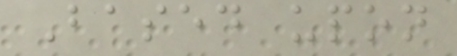Based upon
